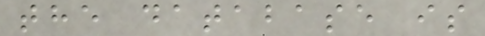the database is
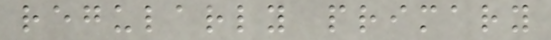regularly primary
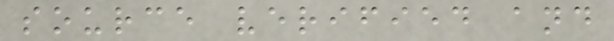source verified and
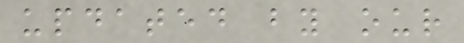updated by our
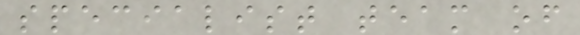specialist team of
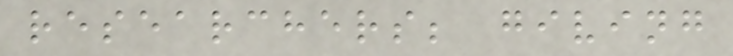researchers; giving
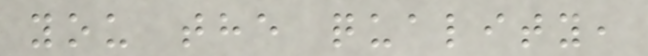you the quality,
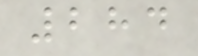284
